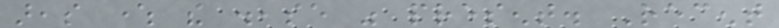areas where the disease was present. Recent
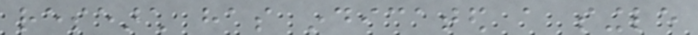research has indicated a single
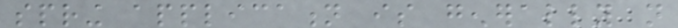spring application is generally not
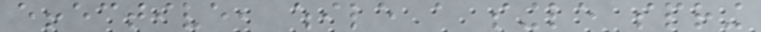effective, while a single spring
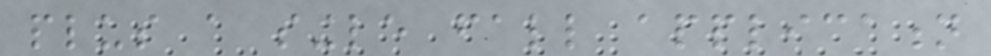plus a single fall application
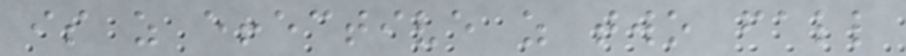is as effective as two fall
